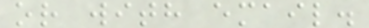or with email.
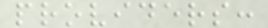providers:
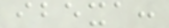ibexa:
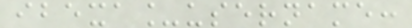ibexa_username:
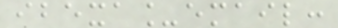ibexa_email:
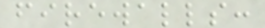firewalls:
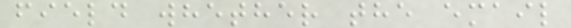field whether the email
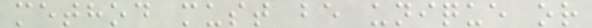method must be unique or
